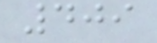409
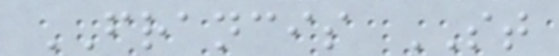FRANCIS ST
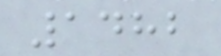1482
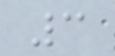3
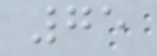75
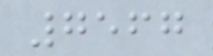7567
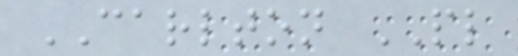CARLTON PL
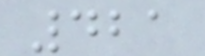421
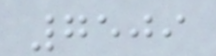7509
